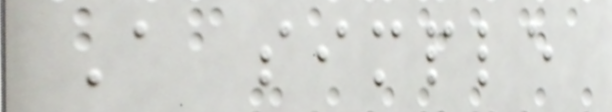A simple
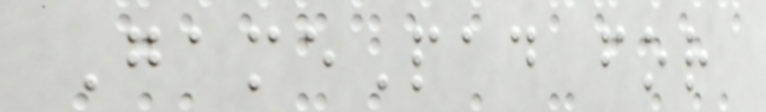GamePad for
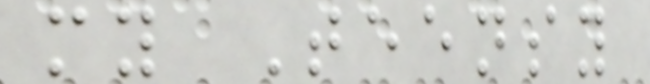my Teensy
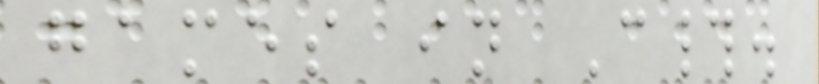games in C#.
